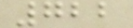722
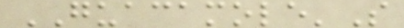GUACAMOLE'S
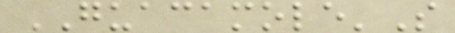GUACAMOLE'S
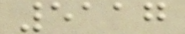5117
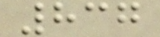837
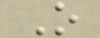O
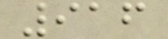916
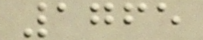1765
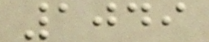1049
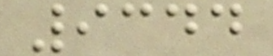9344
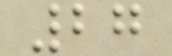27
